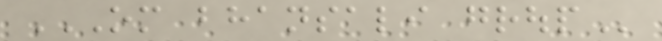OM BHANSALI GROUP
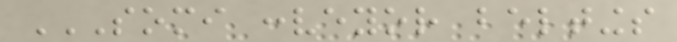SOMI CONVEYOR BELTINGS
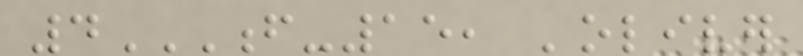4F-15, 'OLIVER
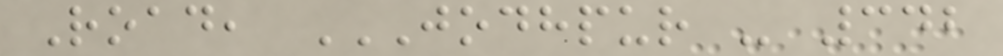Road, JODHPUR - 342
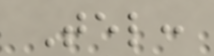Tel:
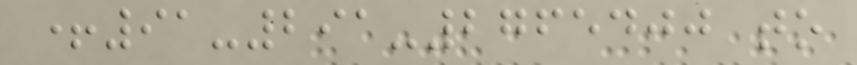+91-291-2765400 to
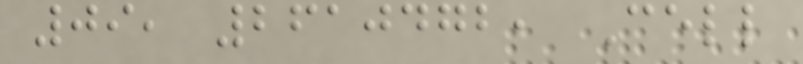09, 2610472, Cell
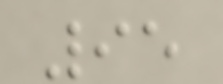95
